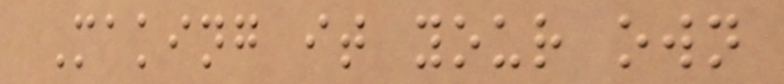Making it your own
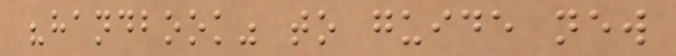"handbook" to guide new
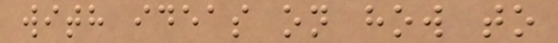with ideas on how to
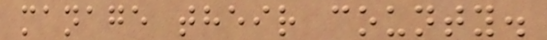manage their county.
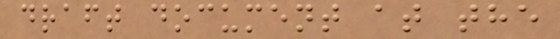draft document at the
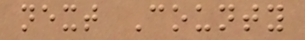next County
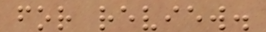for review.
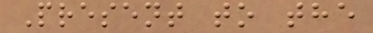Present to the
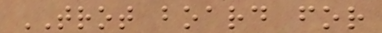TROT board for
